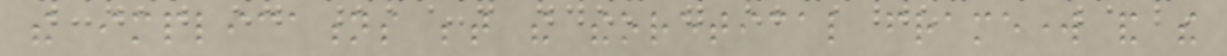the implications between the theoretical framework and the
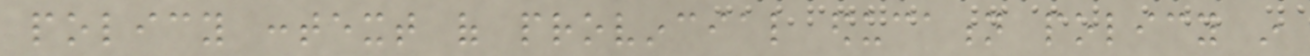policy context of provincial education policy in
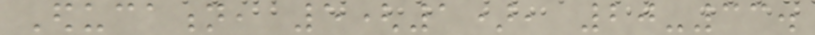Education, 5(1), 20-33.
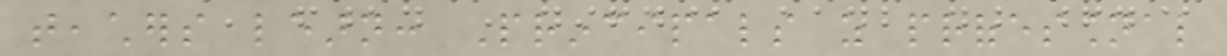teachers learn: Principals as professional
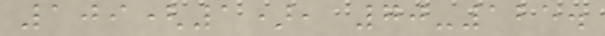109(1), 70-125.
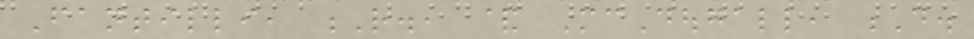Fantilli, R., & McDougall, D.
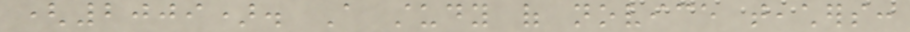(2009). A study of novice teachers:
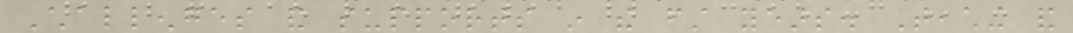Challenges and supports in the first years. Teaching and
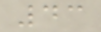43
